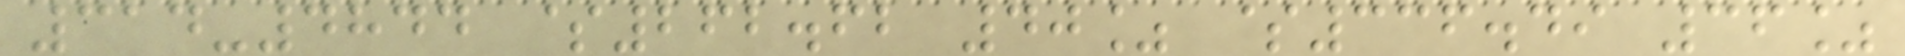314-4844 $262.62 40% $336.49 36%
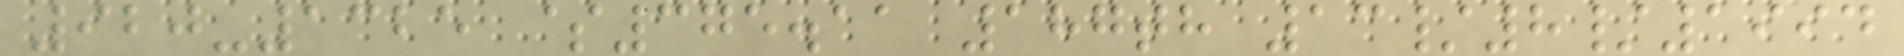920-1325 $375.11 187th 13/8/1994
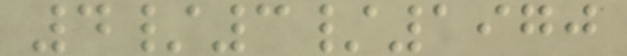4/3/1970
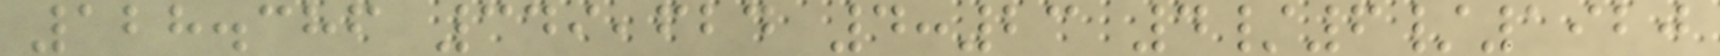128.386 349,624 4:23 4/6/1920
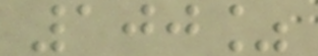100%
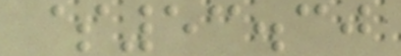$53.30
